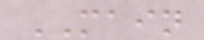MAIN
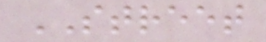STREET
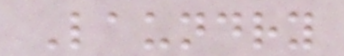Laundry
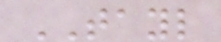TAYL
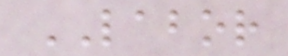LABOR
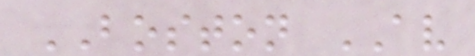BOSTON AV
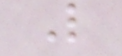L
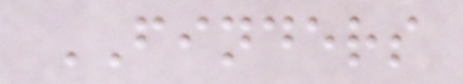FINDERS
